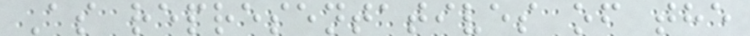As representatives of the
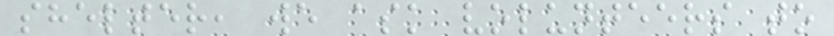shelter, we ask volunteers to
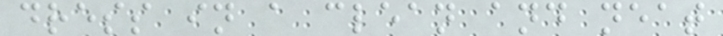dress in a clean and neat
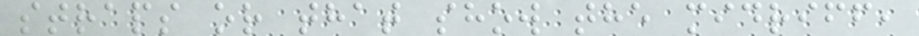straps or that show the midriff,
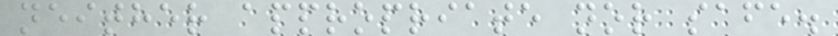neither appropriate nor safe.
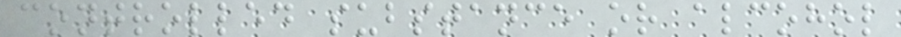controlled substance or alcohol
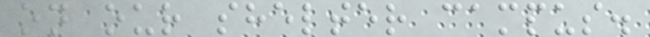on our shelter campus.
